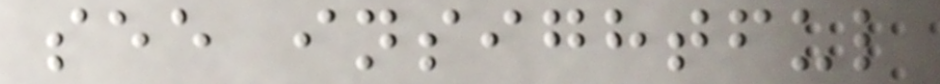see insightful
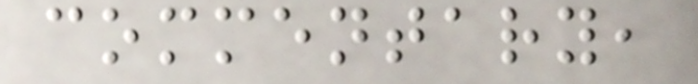commentary,
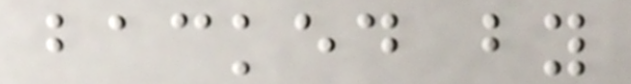backed by
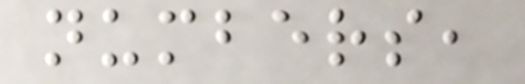numbers,
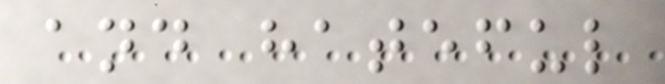and hateful
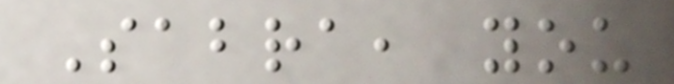Sabra, you
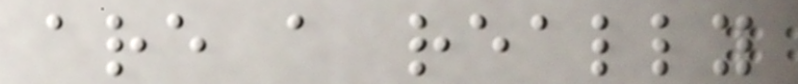are a really
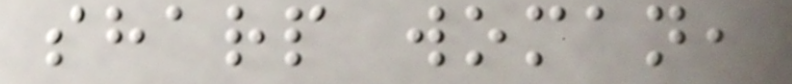sharp woman,
